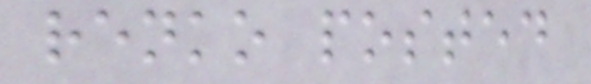renko posted
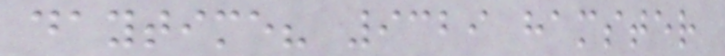daytime? 9329 hamster
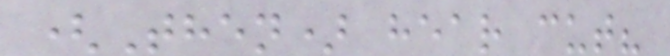(Then) hear cut?
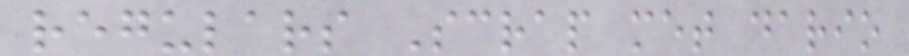regulars Scrap met dario
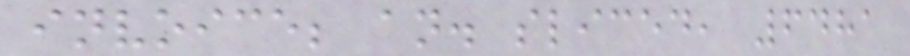invoice; an. sliced, 6481
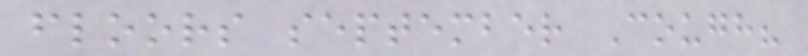floors september Cough?
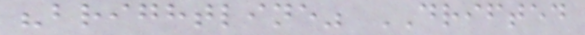"brightline" DRIFTED
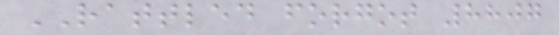RATTLED forgot 8807
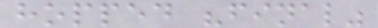hopped "final"
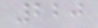220
